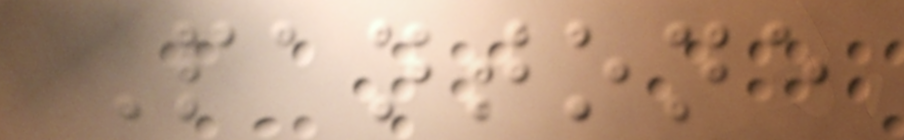Pantone
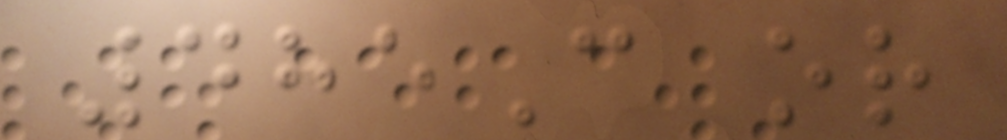485C or
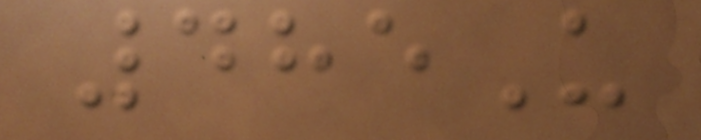485U
